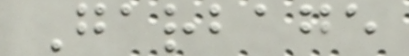Garbage
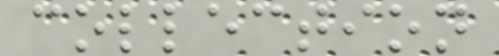collection
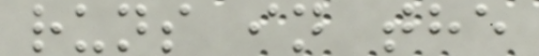runs in the
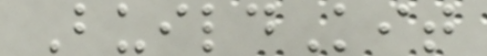BuildKit
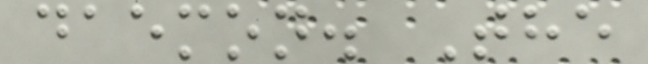daemon. The
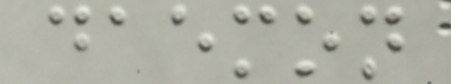daemon
